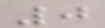0
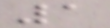1
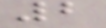2
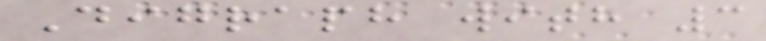Digraph with 3
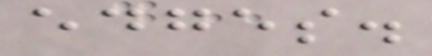edges.
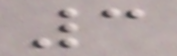3
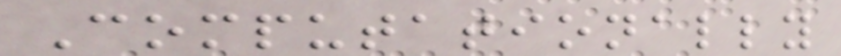Computationally
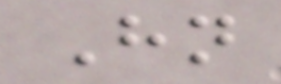Hn
